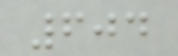604
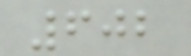602
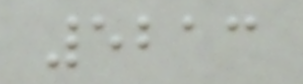5213
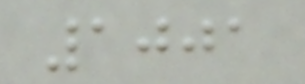1001
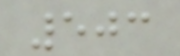503
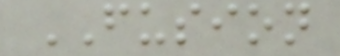FUSION
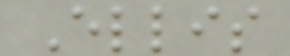Ellis
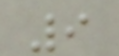9
